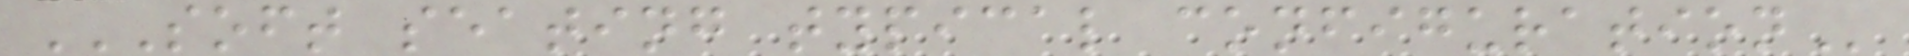SOFT SEATING TYPICAL CONFIGURATION
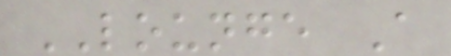LOUNGE A
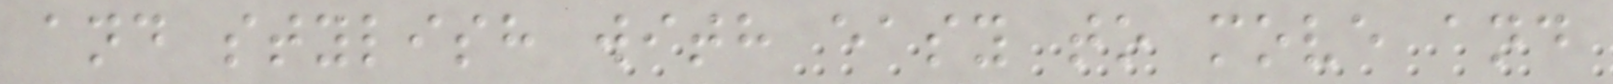and stylish with easy to move and
